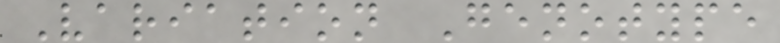Variation Genotype
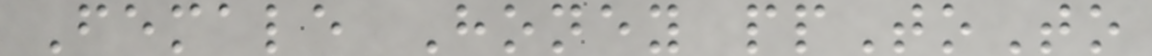Female Honey ppToTo
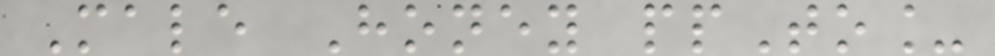Male Honey ppTo_
